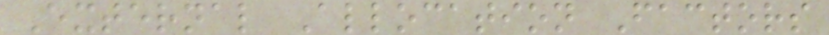External Allocation Factors
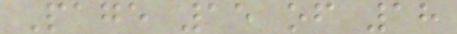Page 15 of 18
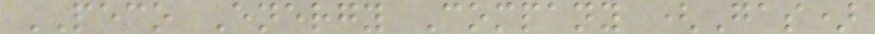PECO Energy Company (Gas)
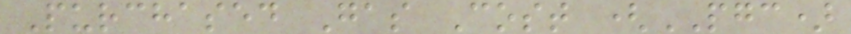Purchased Gas Cost (PGC)
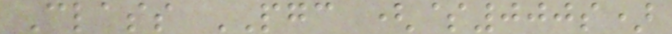Class PGC ($000s)
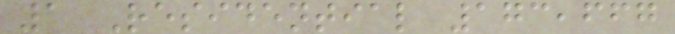1 Residential 173,667
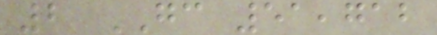2 GC 51,712
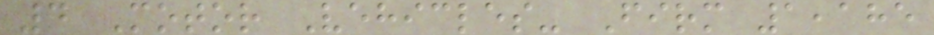4 Motor Vehicles- Firm 1,185
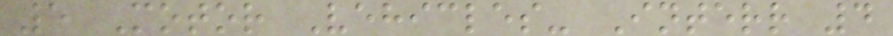5 Motor Vehicles- Interr 4
